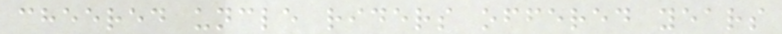cheered uncle riders offered years
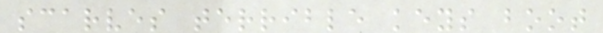scarves terrible keys boot
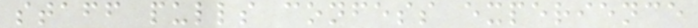staff pulls confess experience
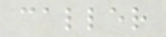caller
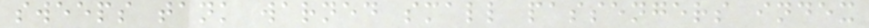sweeps tank warned small passengers index
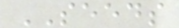SEEDS
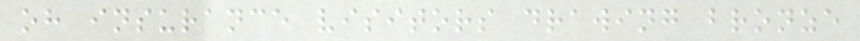oh insurance visitors drawing bronze
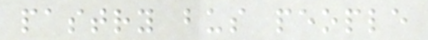pastry bus people
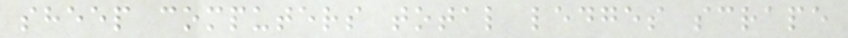sheep computers total ledges scrape
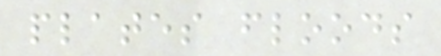plates floods
